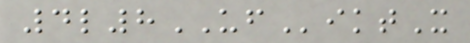4l8UFiktX
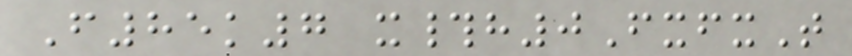F85k7 x#h0FxfxT
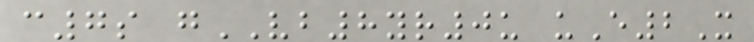c7s gVB8yr0u uE2X
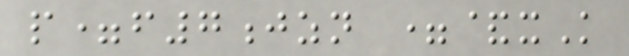p=f7jzn =&xK
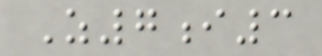Z7i3
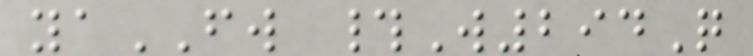yaFW #W294Q
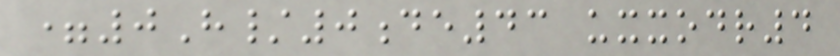=0H/0de43 uxxodr4
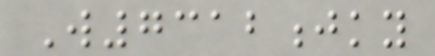W7312jky
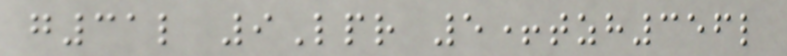g31l 9Lpr 5+tzh356l
